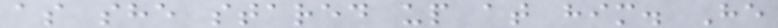as she stared up at him. He
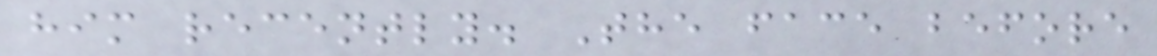him recently. The face before
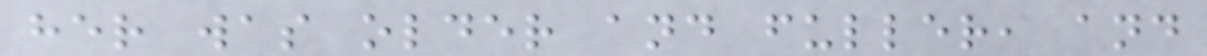her was older and fuller, and
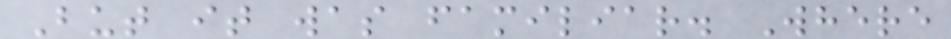But it was familiar. Where
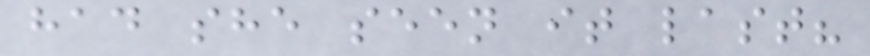had she seen it last?
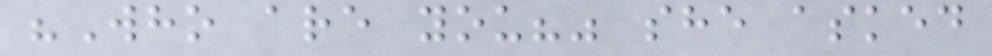"Who are you?" she asked
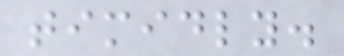timidly.
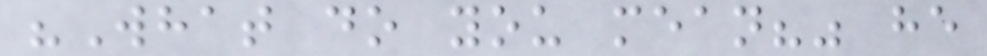"What do you mean?" he
